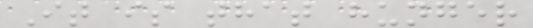It is that hunger
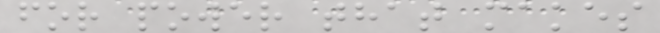for power that makes
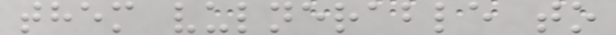them vulnerable to
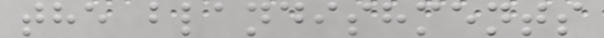the blandishments
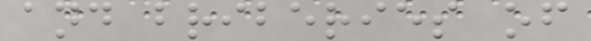and briberies of
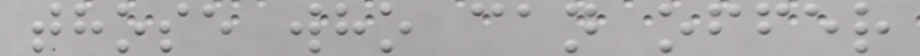those who can offer
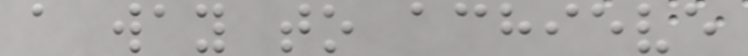a way to achieve
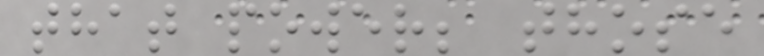that power; those
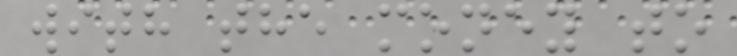with the money to
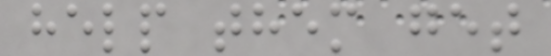help them get
